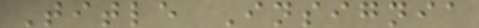Title Insignia
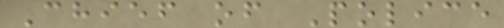Chief of Police
